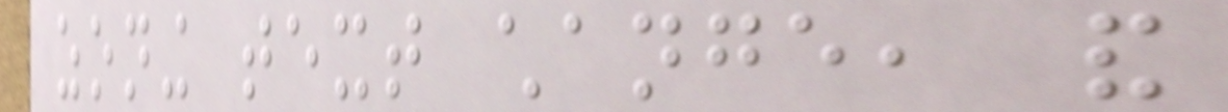zoning text change, and
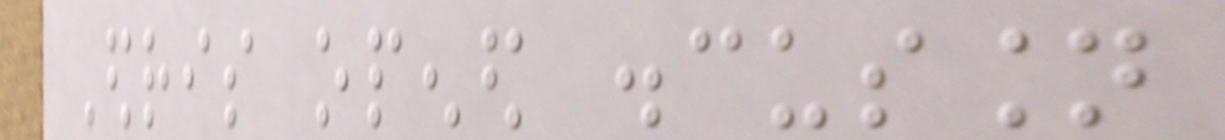Edris opened discussion
